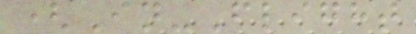(In-Flight
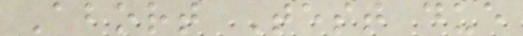Abort Test due
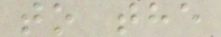to the
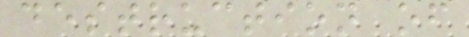destruction of
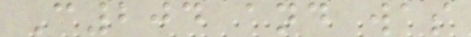C204 and was
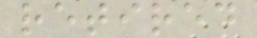retired
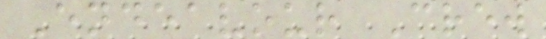Endeavour Crew
